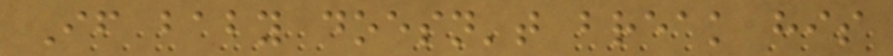If baby doesn't break his
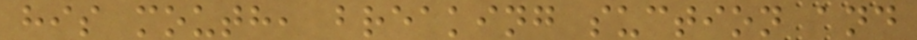his mouth, breaking suction and
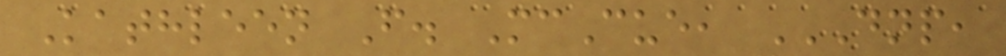Kathleen F. McCue, DNP,
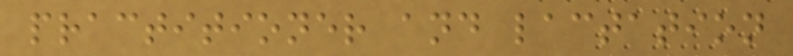practitioner and lactation
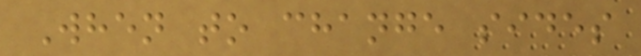When to change sides
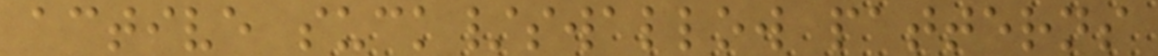active suck/swallow patterns
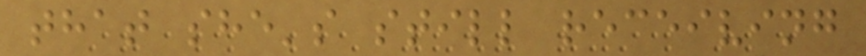that she's still receiving
